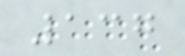137
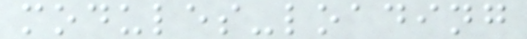modules-loading
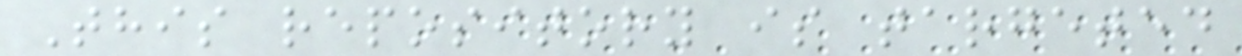This repository is targeted
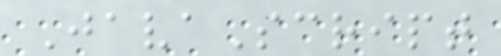JavaScript
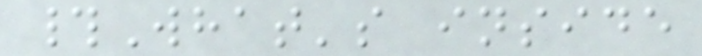#What's inside
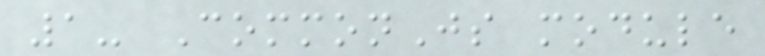1- CommonJs module
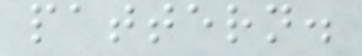pattern.
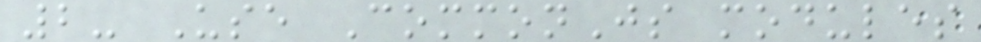2- Use CommonJs modules
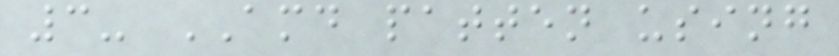3- AMD patten using
